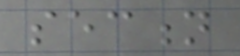section
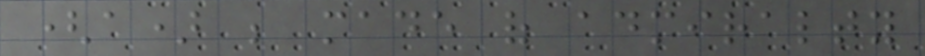(a) be made of admiralty
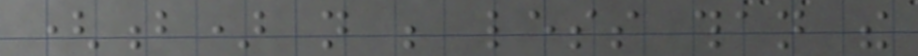(b) not be less than the
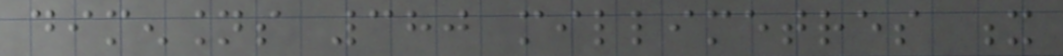dimensions 380 millimetres x
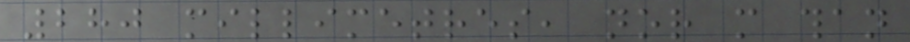280 millimetres, nor more than
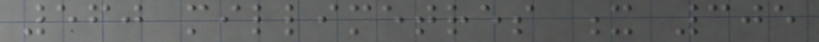560 millimetres x 305
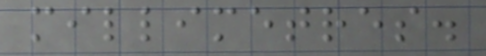millimetres.
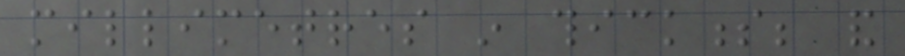millimetres in thickness; and
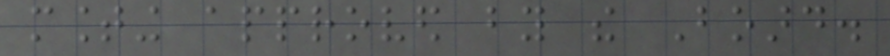mounting approved by the Board.
